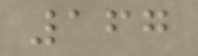167
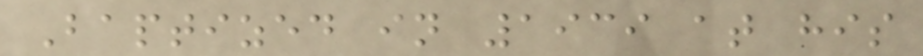Baptized in 1939 at his
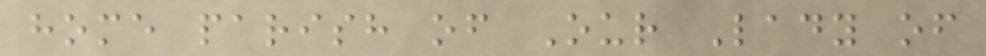home parish of Our Lady of
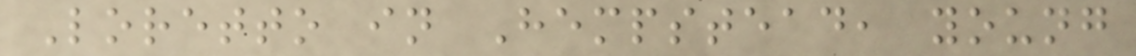Loretto in Hempstead, young
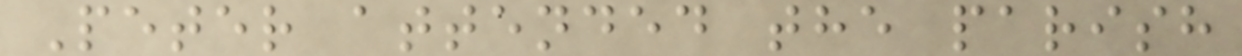Peter attended the parish
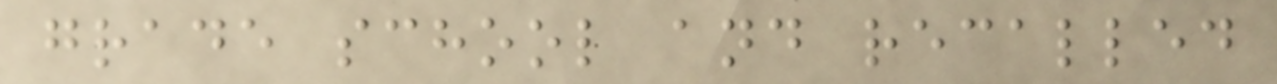grade school and recalled
